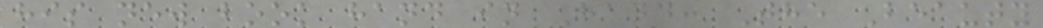his new book hand in Hand: The Beauty
